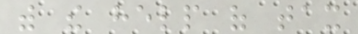with the help of tax
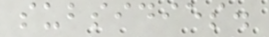subsidies.
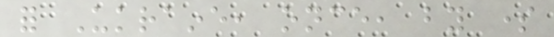for Ukraine, once, by some
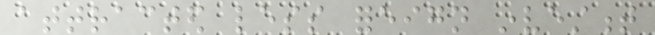attracted less foreign investment
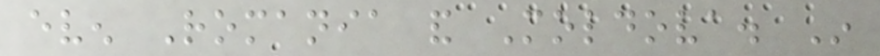even Romania and Moldova. In
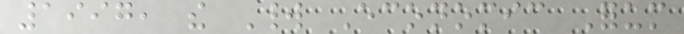1997, the World Economic Forum
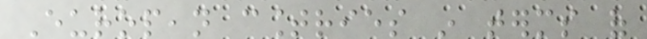European countries in terms of
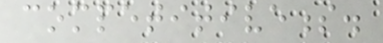competitiveness.
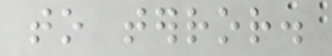to terror.
